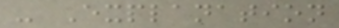- Explanation
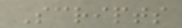Scripts
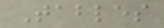Tables
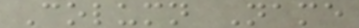Column Name
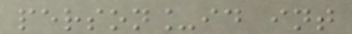person_id int
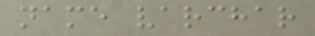name varchar
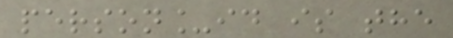person_id is the
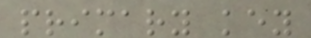primary key
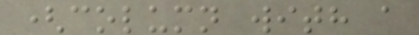(column with a
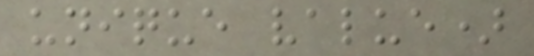unique value)
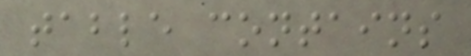table contains
